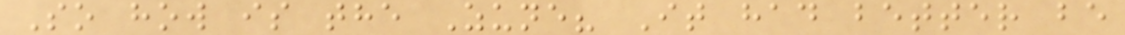So how is the Zune? It had better be
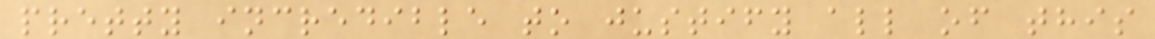pretty incredible to justify all of this
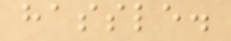hassle.
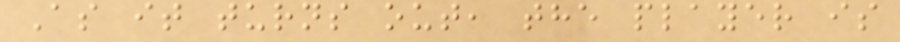As it turns out, the player is
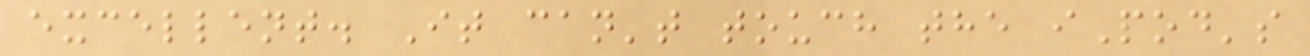excellent. It can't touch the iPod's
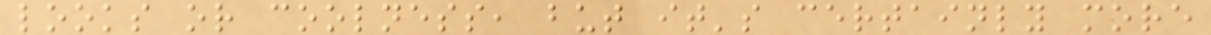looks or coolness, but it's certainly more
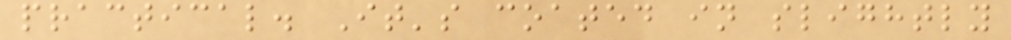practical. It's coated in slightly
